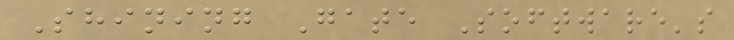Shining Gate Software's
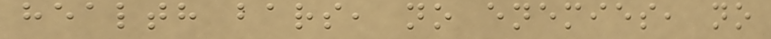health bars, no enemies, no
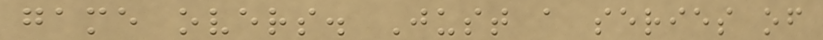game overs. Just a series of
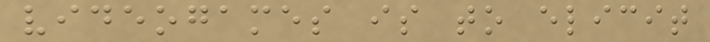videogames is to elicit
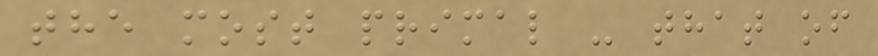the most primal - that of
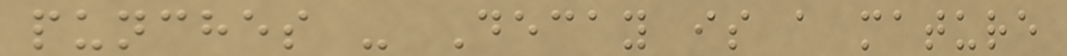punches - Decay is a mature
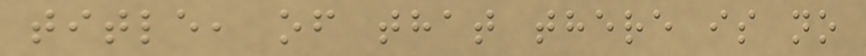title, of that there is no
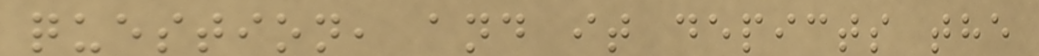question, and it depicts the
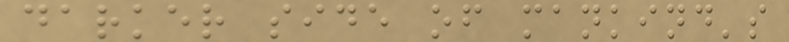darker side of mankind's
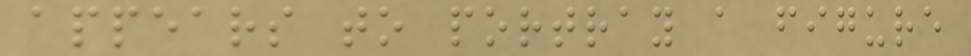appears to portray a figure
